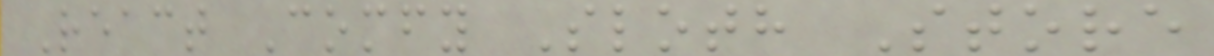React Comfy Sloth Store
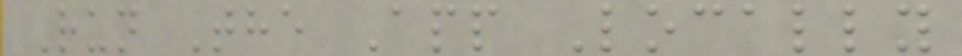Run The App Locally
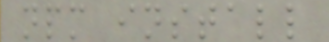npm install
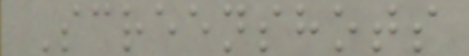Screenshots
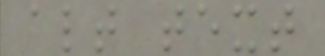alt text
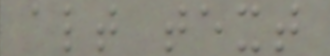alt text
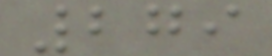279
